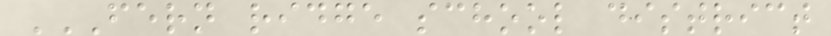FERN RIDGE SCHOOL DISTRICT
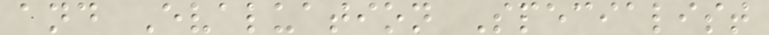and Evaluation Specialist
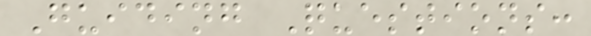Guiding Questions:
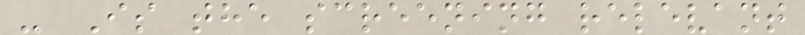- Is the screening relevant
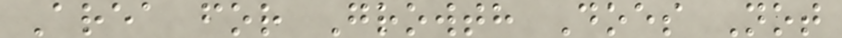Area for Growth Does Not
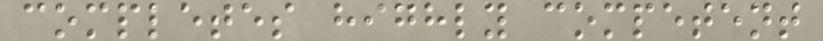completes highly competent
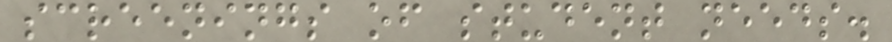screenings of student needs.
